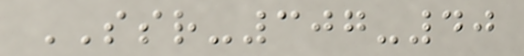SSR-307-40
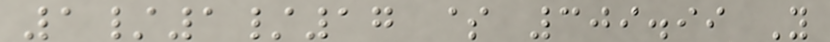1/1/17 $ 309.99 Y
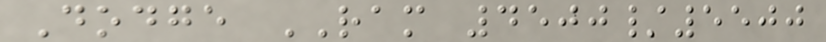Dodge RAM 4500/5500
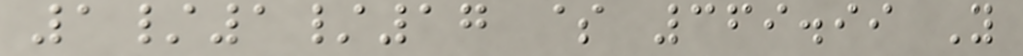1/1/17 $ 369.99 Y
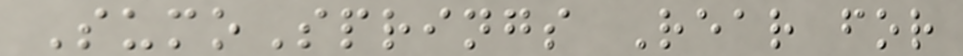SumoSprings Rear for
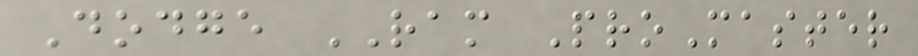Dodge RAM ProMaster
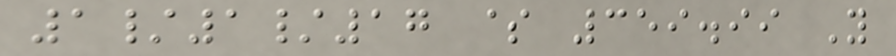1/1/17 $ 359.99 Y
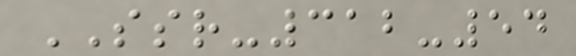SSR-312-54
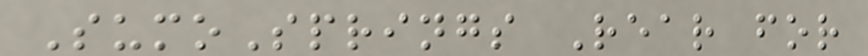SumoSprings Rear for
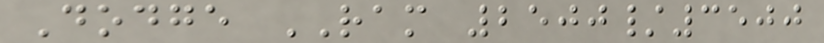Dodge RAM 2500/3500
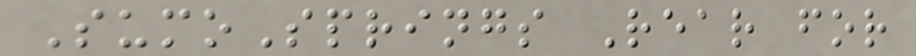SumoSprings Rear for
